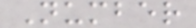Number
